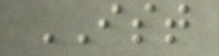IST
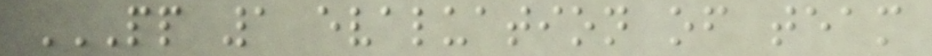PP 1 EVALUATION OF TEAM
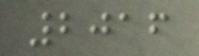2016
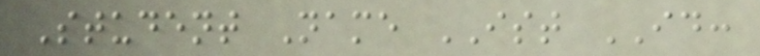Student Name IST ID:
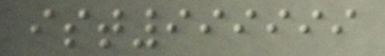ist999999
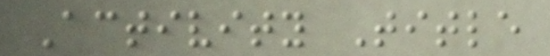Activity Title
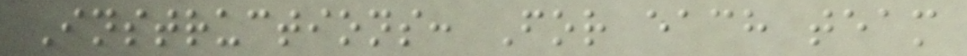Instructions: For each team
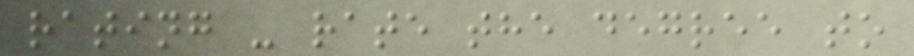rating - rate the degree to
